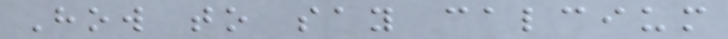How to say calcium
